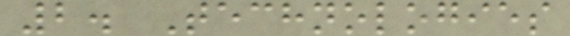2. Technologies
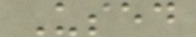Used
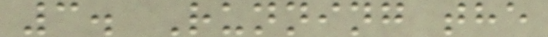3. Running the
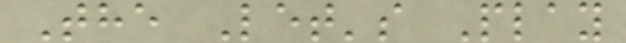The Let's Play
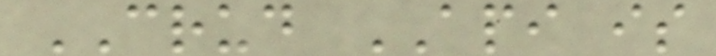CRUD API is
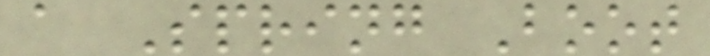a Spring Boot
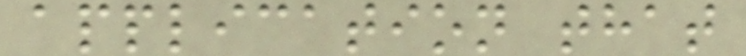application that
